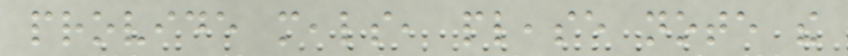provide meals, please note the
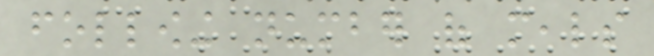following number of meals
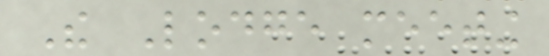The Lodge meeting
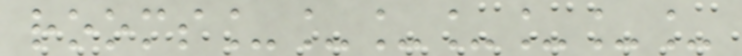rooms_______
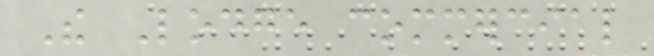The Lodge commercial
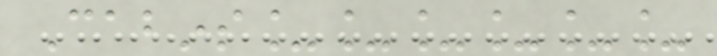Cabins______
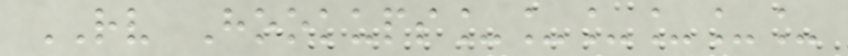RV Hookups______
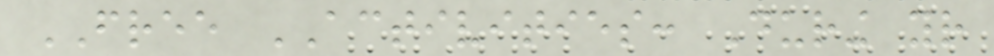FREE ACTIVITIES: During your
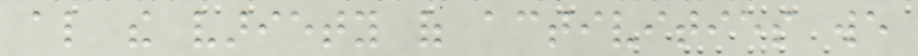also the variety of activities we
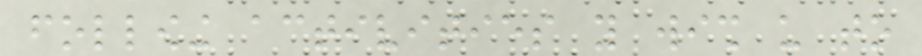following activities you wish us to
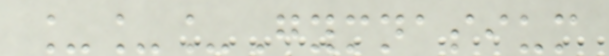___Gymnasium
